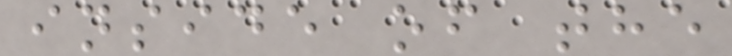inside of the
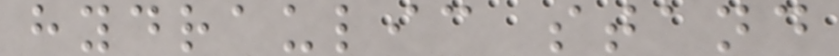hydraulic stand
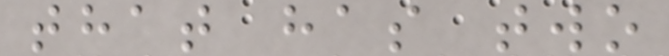that has two
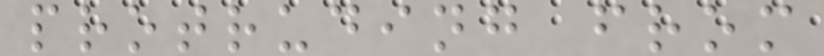protruding from
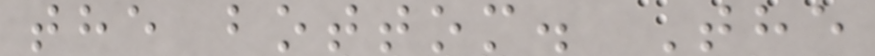the bottom. The
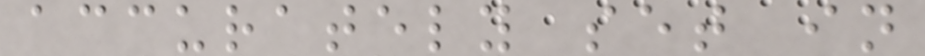accurately set in
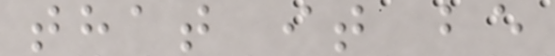that it be
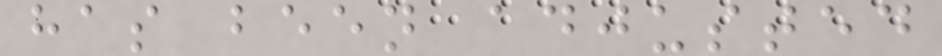has been adjusted
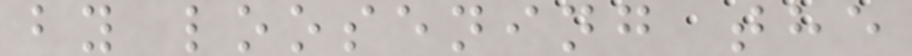by loosening the
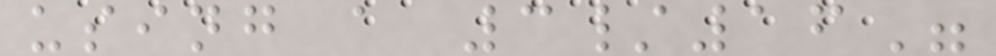using a 3/16"
